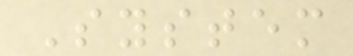System
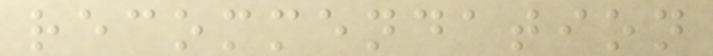recommendation
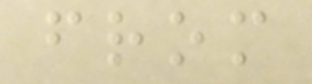from
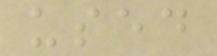used
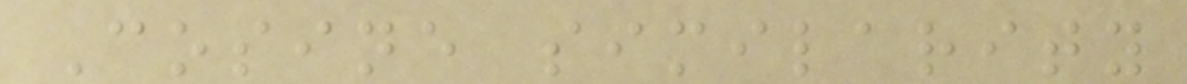Cosine similarity
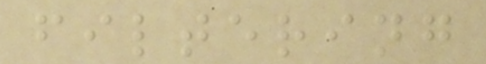filtering
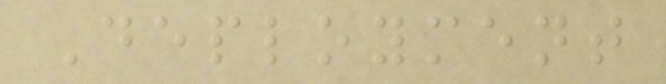Deployment
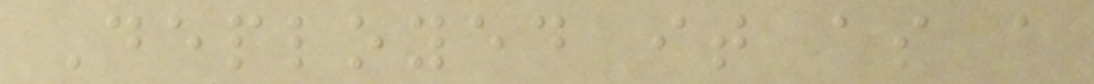Deployed it as a
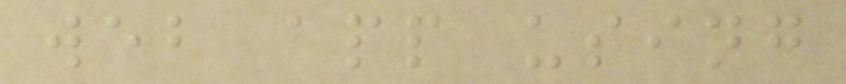web app using
